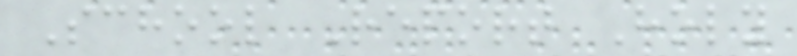School Report Holy
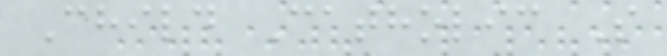Child Catholic S
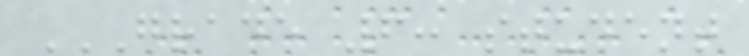GRADE 6: STUDENT
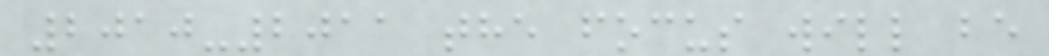2010-2011 the focus will be
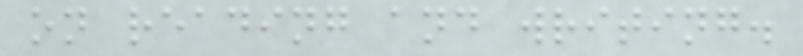on reading and writing.
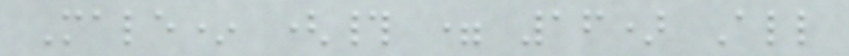Male* (# = 16) All
